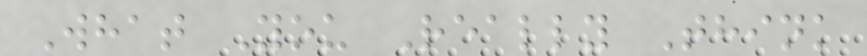What You Really Think
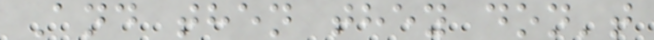And then they don't
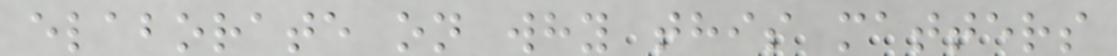elaborate on why this matters
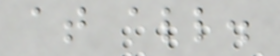at all.
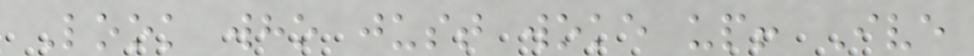Look who just woke up! Ive
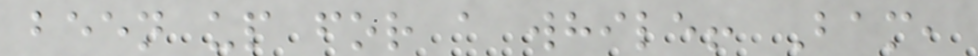been up for a while! Bam,
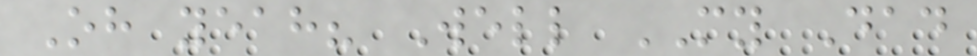Oh yeah? Well MY Dad
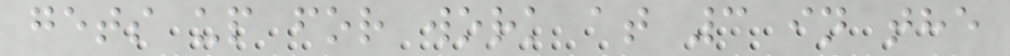gets up for work at 3 in the
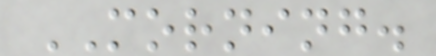MORNING.
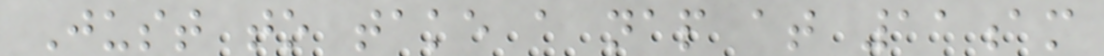Just to take a nap at 11am
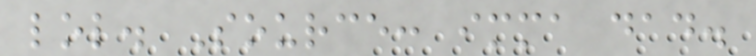lol. Source: imma dad.
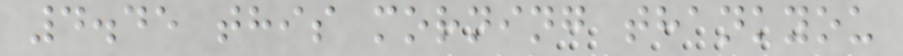4.45 this morning thankyou
